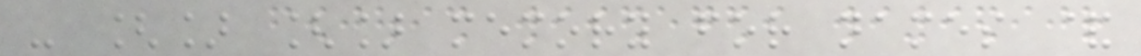- [] [] memory for names &
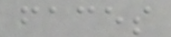faces
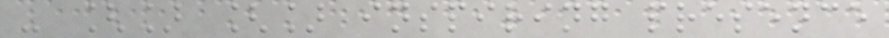- [] [] inspiring presence
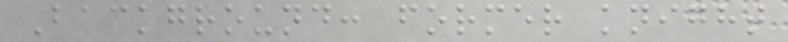Background: former knight
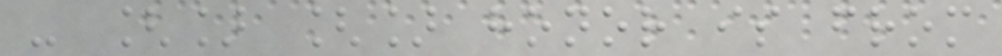- [] [] honor is from
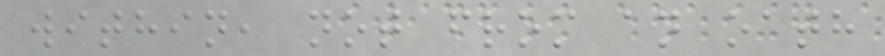within, not from an oath
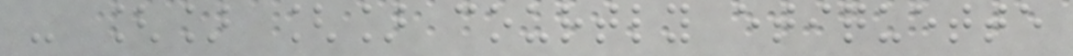- [] [] courtly etiquette
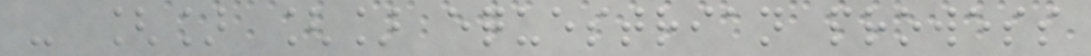- [] [] equestrian prowess
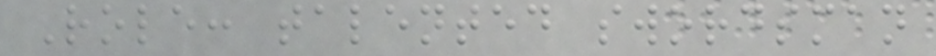Role: talented swordsman
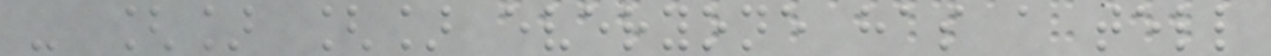- [] [] everyone has a tell
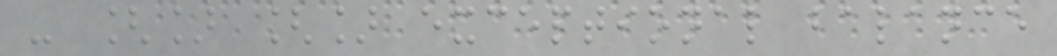- [] [] exceptional balance
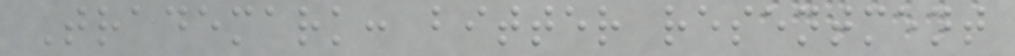Trademark: bitter resentment
